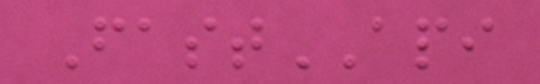FastAPI
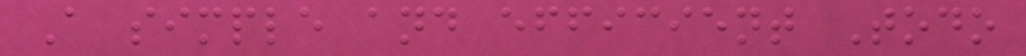A simple and efficient Todo
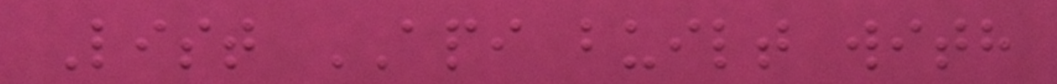List API built with
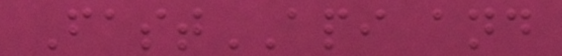FastAPI and
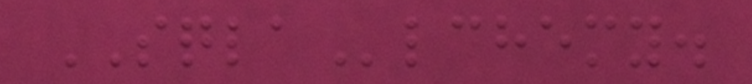SQLAlchemy.
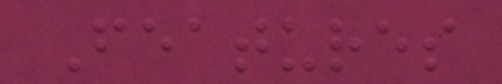Features
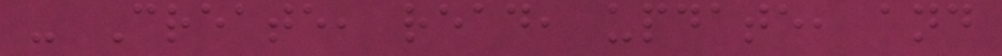- Create, read, update, and
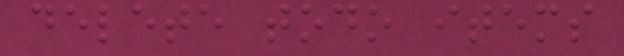delete todo items
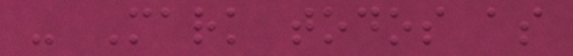- Mark todos as
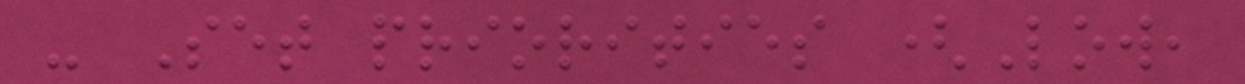- Set priorities (Low,
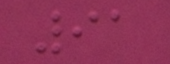91
